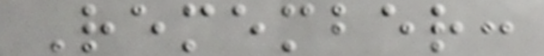Remember:
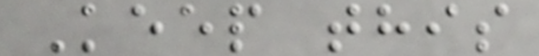Keep this
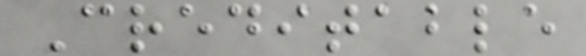Creditable
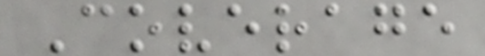Coverage
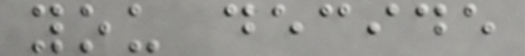you decide
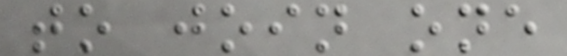to join one
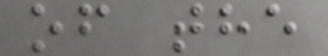of the
